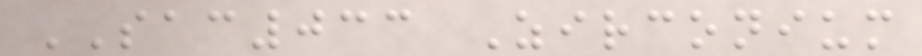SAC033 Zirconium
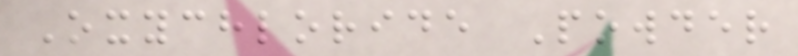Oxychloride Powder
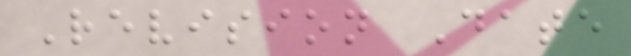Revision Date
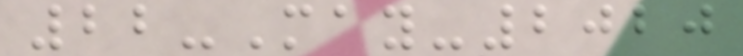22-May-2020
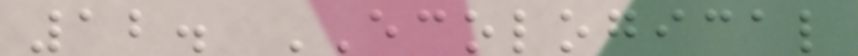12. ECOLOGICAL
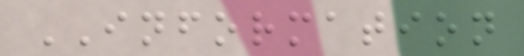INFORMATION
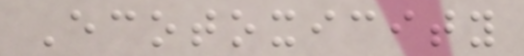Ecotoxicity
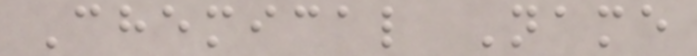Chemical Name
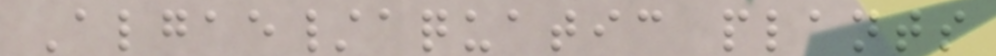Algae/aquatic plants
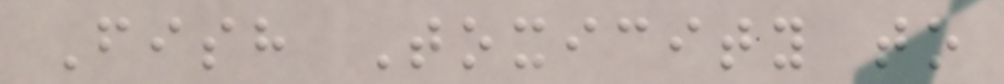Fish Toxicity to
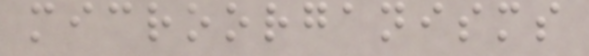microorganisms
